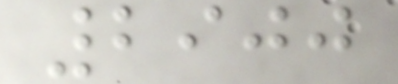2900
